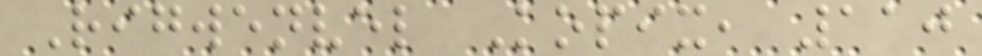Rigwenvel Kopix, 110
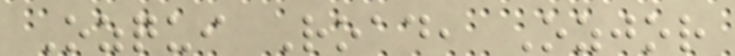Ozqui Road, Ozjor
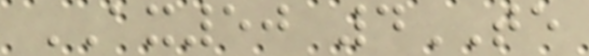AX50 4TE
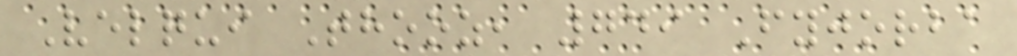Velqui Thooz, 749 Fyjorba
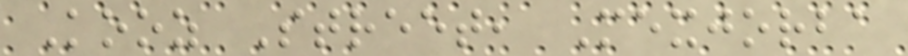Kooz Street, Mexjorba
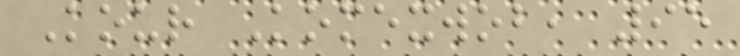Kour Komexwob, 95
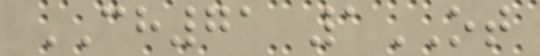CH71 1OT
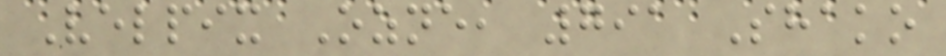Velpix Ozne, 791 Shako
